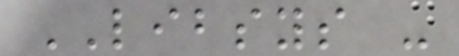LIBSYS -
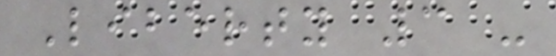Liberty 3 -
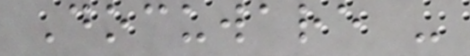Docuware -
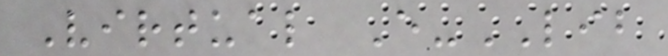Virtual E-LIB
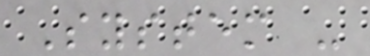System -
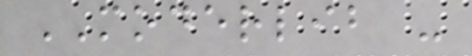MODERLIB -
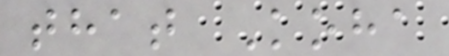that Koha
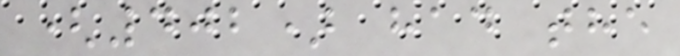(402) had the
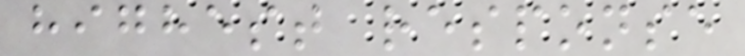highest response
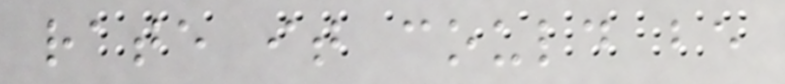rate it could be
